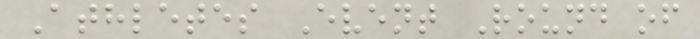Athletes Event Round of
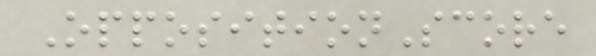OppositionScore
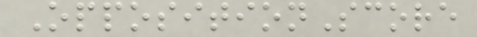OppositionScore
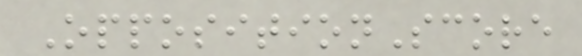OppositionScore
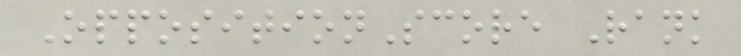OppositionScore Rank
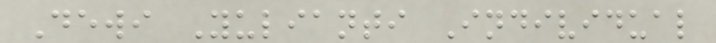Dewi Yulianti Individual
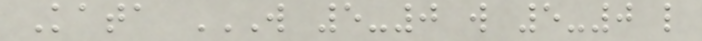Kata W 5-0 W 5-0 L
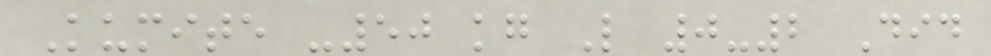Kumite -50 kg L 0-2 Did
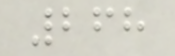268
